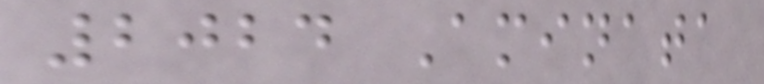2024 Aminata
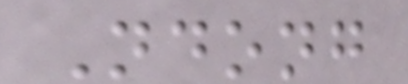Ndong
